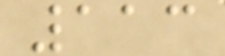113
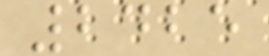2425
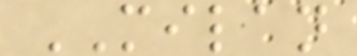MILAN
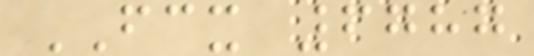FCX 6787
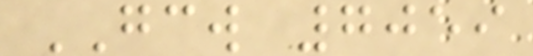GCW 7059
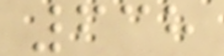638
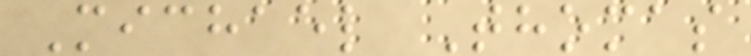Michael Thomas
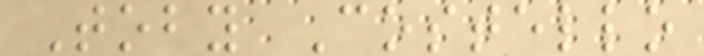Toby Costello
